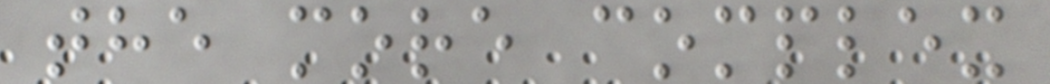the more complex
